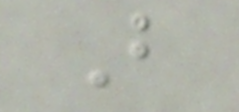B
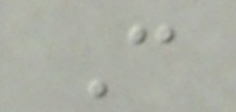C
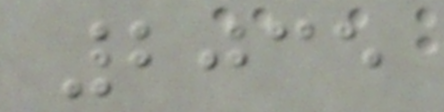2035
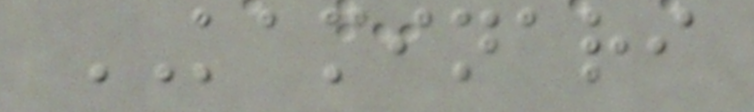KAMINARI
